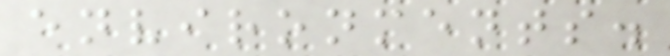environments.
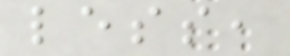less,
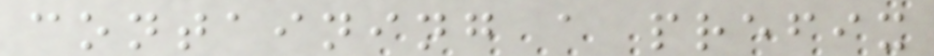containing a prefix
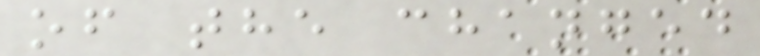of the changed
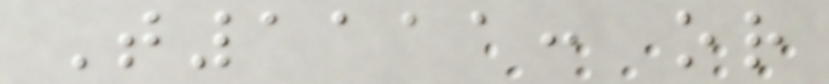T1111: or
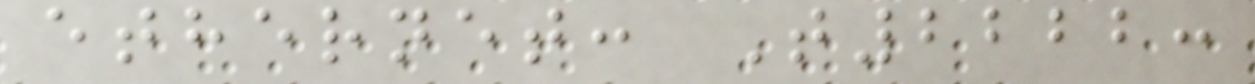ethernet: T2222:
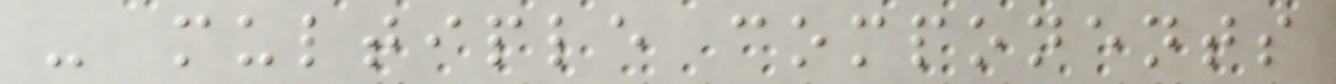- multiple components
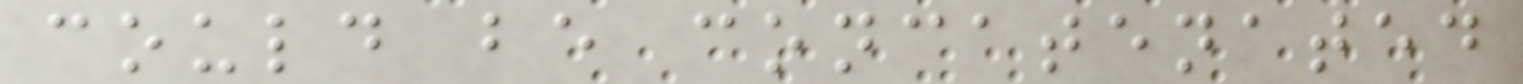could be concatenated
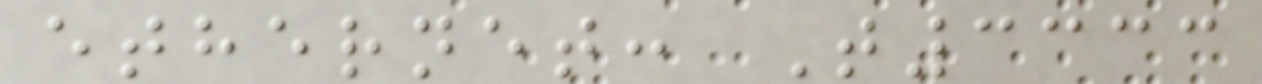ethernet: T3333
